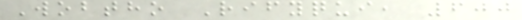Wobtho Rifyqui, 600
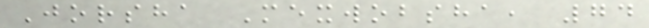Jorsha Mexwobsha, 74
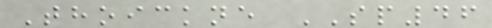Thoickne SP46
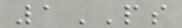1PS
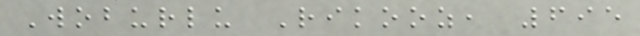Woburlu Rikooz, 695
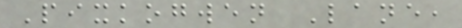Pixkogwen Lane,
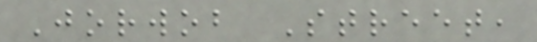Jorwob Street,
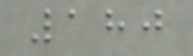180
